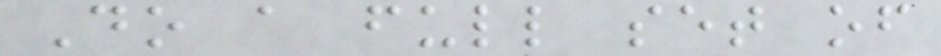Do a full set of
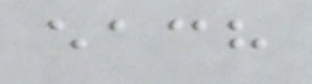each
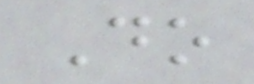Do
